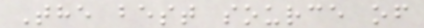The best source of
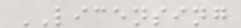LICENSING
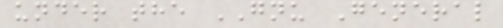under the GNU General
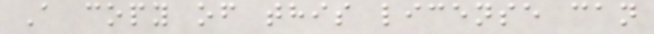A copy of this license can
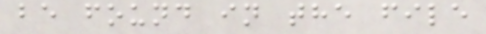be found in the file
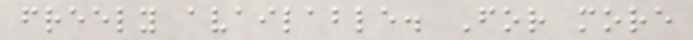freely available. For more
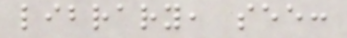library, see:
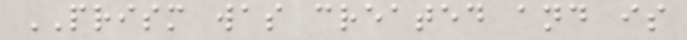PRISM was created and is
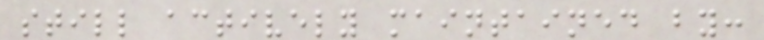still actively maintained by:
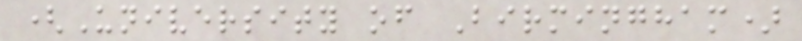(University of Birmingham)
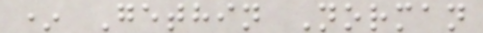* Gethin Norman
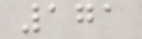171
